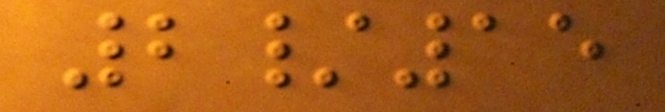2/15
